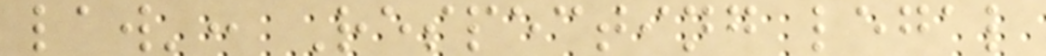law': Respecting legal
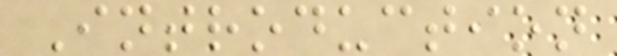Introduction
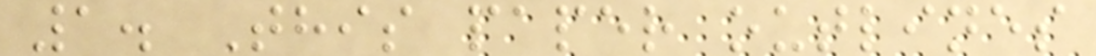1. This paper outlines
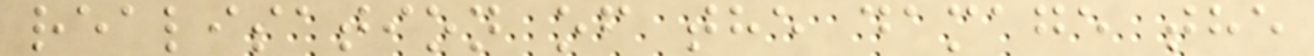realisation of the damage the
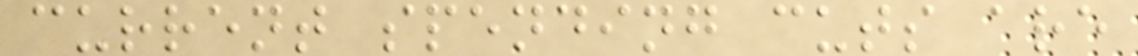current spending cuts are
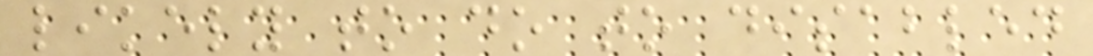likely to do to disabled
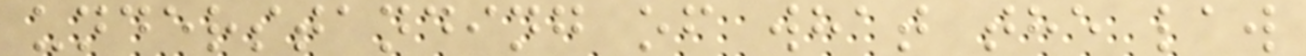understanding of what the law
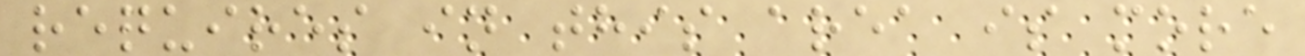requires in this area is more
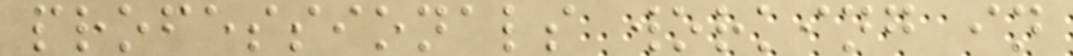professionals working in
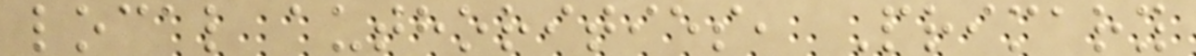local authorities, Primary
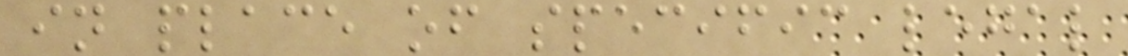in place of specific legal
